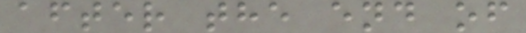after the end of
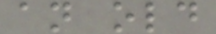an old
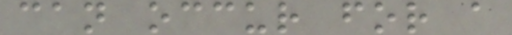can occur for a
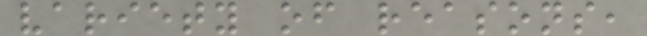variety of reasons,
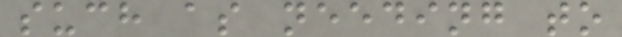such as needing to
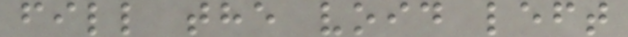fill the void left
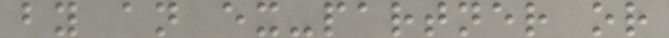by an ex-partner or
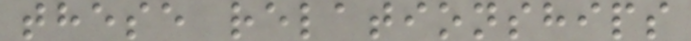these relationships
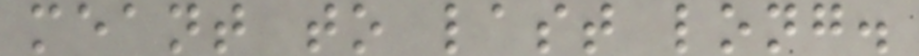meant to last long.
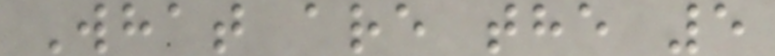What are the 5
